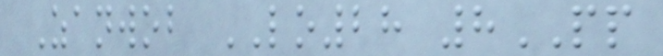Zanwob LO28 8PP
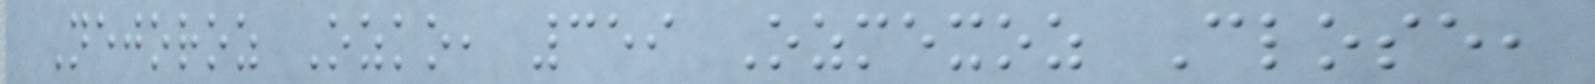Nejoroz Ozko, 359 Ozmexoz Close,
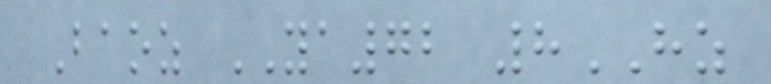Baoz YA72 8HZ
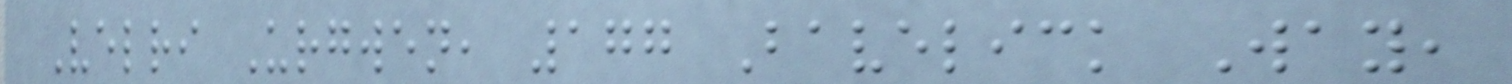Velri Urgwen, 177 Bavelick Way,
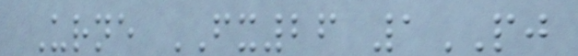Urne FX26 1PJ
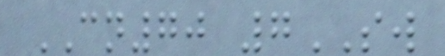CN70 7SW
